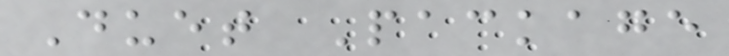Duet Package
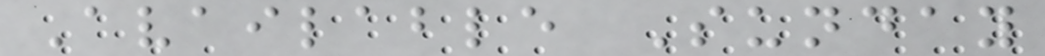Available Sunday
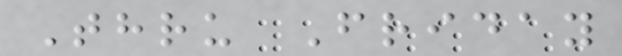Thru Friday
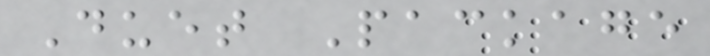Duet Package
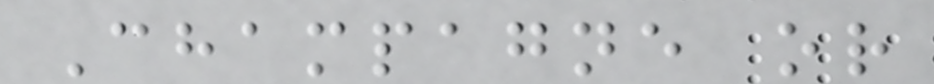Champagne or
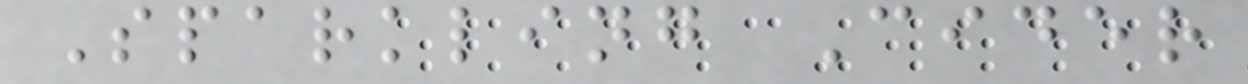Sparkling Cider
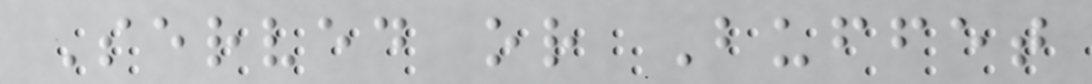Served or Buffet
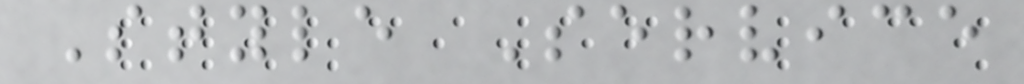Style Service
